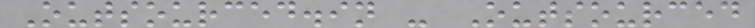Outsourced.in - Outsourced
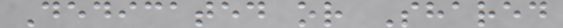Dedicated or Shared
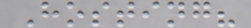Hosting?
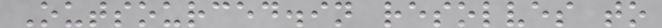Outsourced.in resolves to
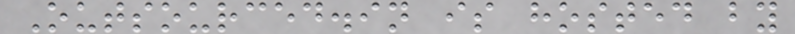Outsourced.in is hosted by
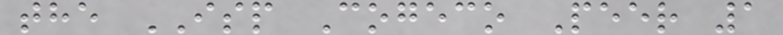the ISP Cogeco Peer 1
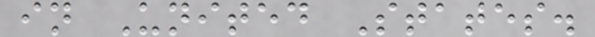in United States.
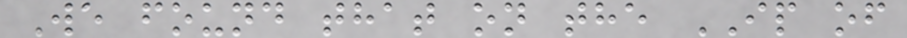We found that on the IP of
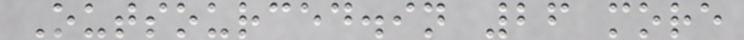Outsourced.in 26 more
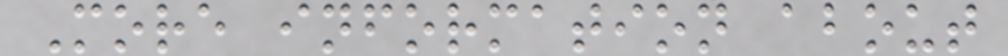More information about
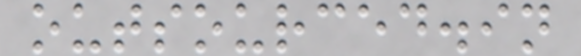outsourced.in
